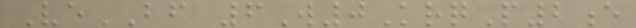VeBF 6W0KrqP2e
